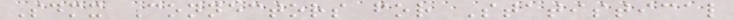Sdmx Connectors for Statistical
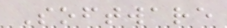Software
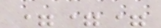===
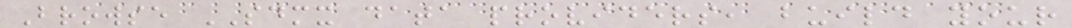Browse SDMX data providers, build your
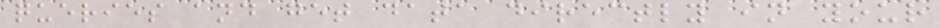queries and get data directly in your
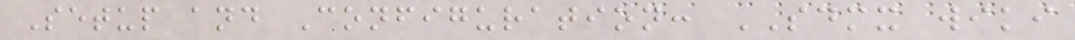Setup and Configuration: SDMX wiki
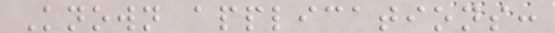Known applications:
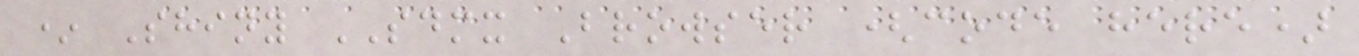* Shiny SDMX Browser (code here)
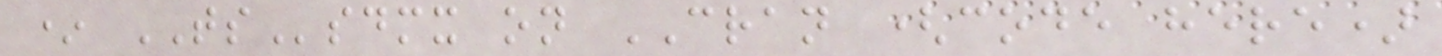* TSsdmx on CRAN (code here)
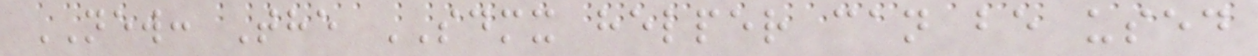NEW: The SDMX helper can be used
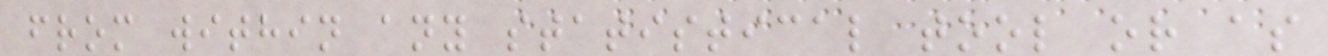from within any statistical tool or as
